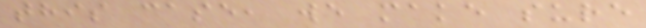this case, we make sure
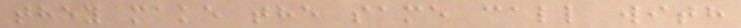they make the same call with
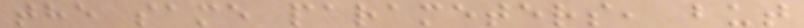the same parameters, but
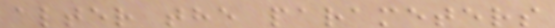alter the parameters
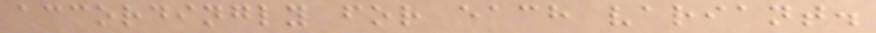accordingly for each variant.
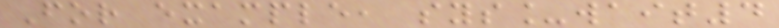For example, sys_wait4
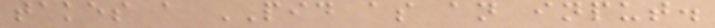takes a PID as an input.
